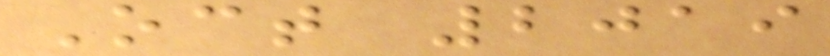Oct 2019
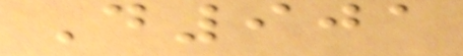D901
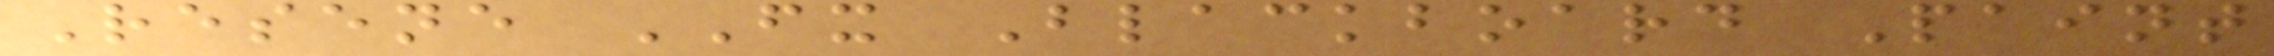Resene FX Blackboard Paint
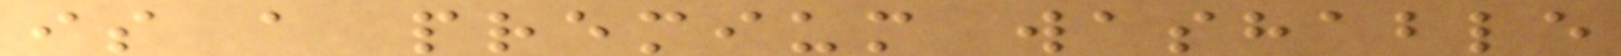is a premium washable
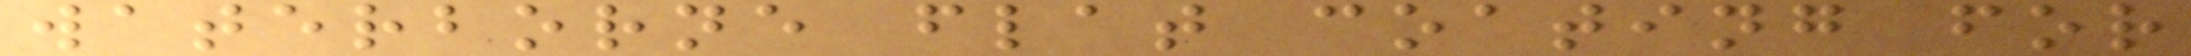waterborne flat coating for
